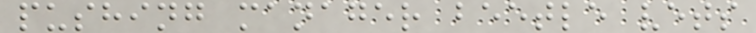pushing manager beetle vets
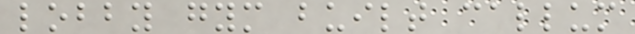lobby gym built callum
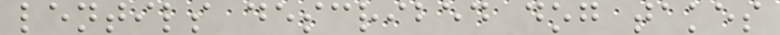lentils described dog takes
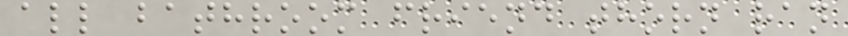all bathroom friend thorn ran
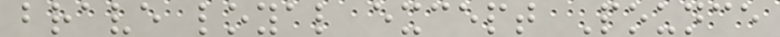brave loyal except Pounce
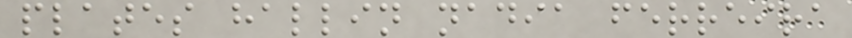plates hallin nadia ferreira
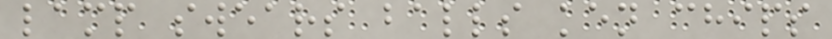lamp swears balls ken chips
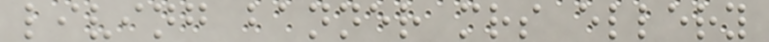living banner mrs ellery
